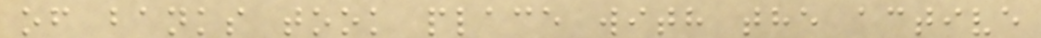of banks took place with the active
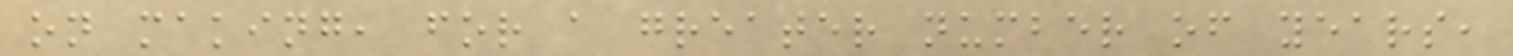on making, for a greater number of years,
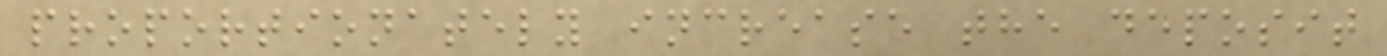proportionately increase the deposit
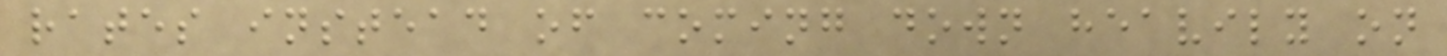rates instead of coming down heavily on
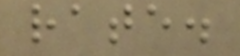rate.
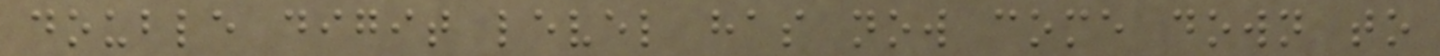double digit level has now come down to
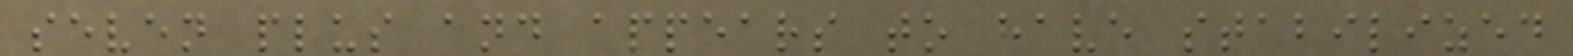seven plus and appears to have stabilized
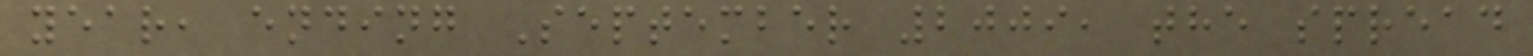year, ending September 2009, the spread
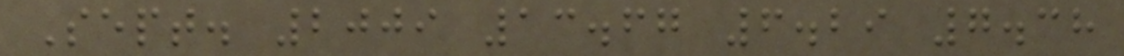Sept. 2009 13.67 6.29 7.38
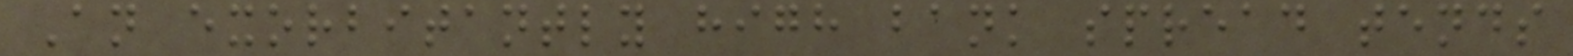An exorbitantly high bank spread tends
